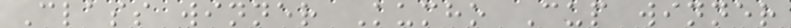Class winner Kumho Cup winner
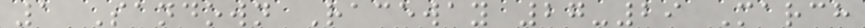1 Sandown Raceway 27-29 March
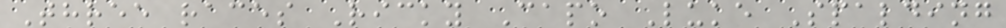Three races Ricky Capo Luke Spalding
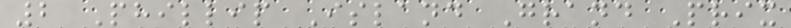2 Phillip Island Grand Prix
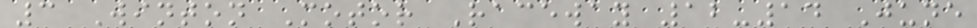3 Winton Motor Raceway 12-14 June
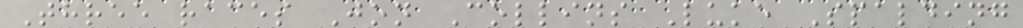Three races Jon Collins Luke Spalding
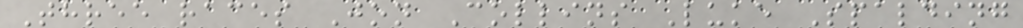Three races Jon Collins Luke Spalding
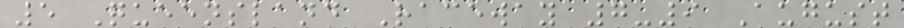5 Queensland Raceway 7-9 August
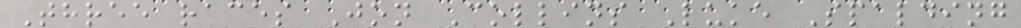Three races Jon Collins Luke Spalding
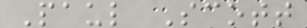Paul Scott
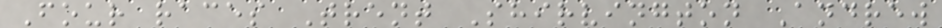Four races Trent Shirvington Andrew
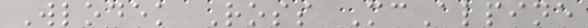Wlodek Ross McAlpine
